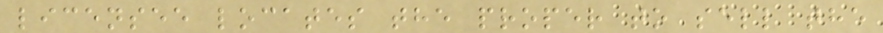licensee locates the proper to sell the
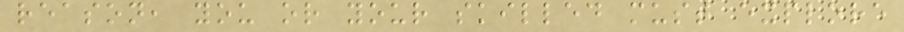reason, you or your skilled must explore
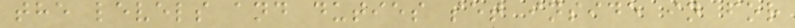the levels and duties set inside in for
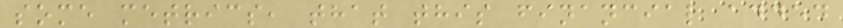some metrics, that this financial added
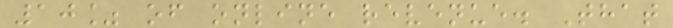10% of online revenue. That
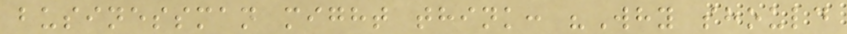businessman might think: "Why should
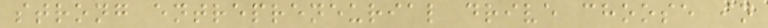strong entrepreneurial drive choose in
